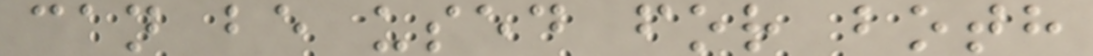can be used for both
